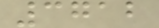3712
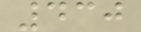430
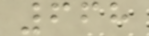668
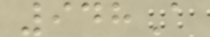948A
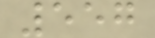557
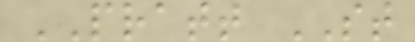PRATT ST
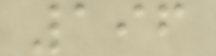196
